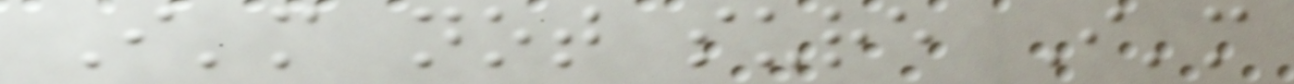I'm not sure I'm
